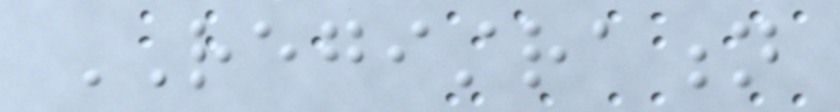REGISTRATION
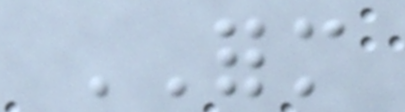FORM
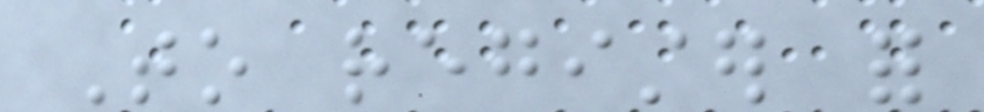To register for
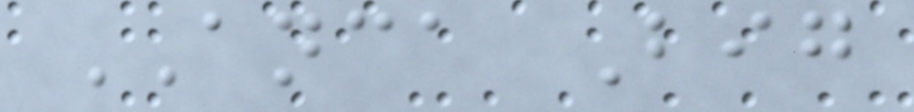ANCA Big
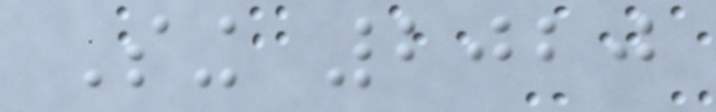Sing 2020
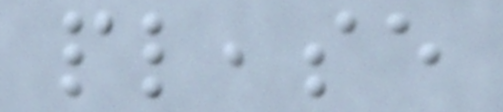please
